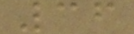36
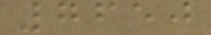7650
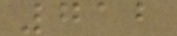712
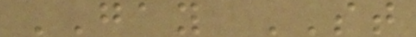GAY ST
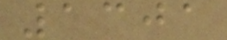1301
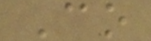Co
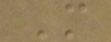M
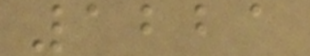1221
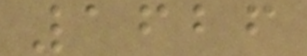1626
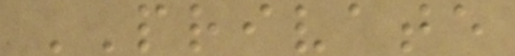PRIVATE
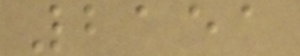2151
